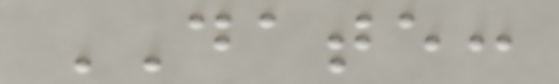DATE:
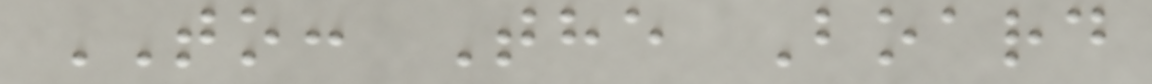TO: The Board
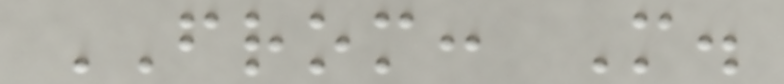FROM: M.
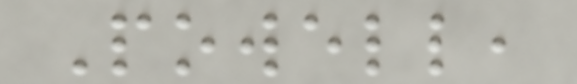Powell,
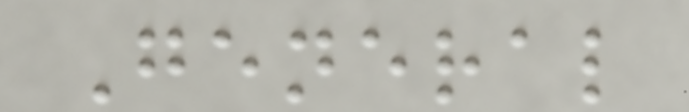General
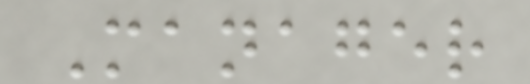Manager
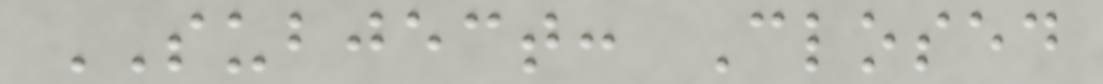SUBJECT: Closed
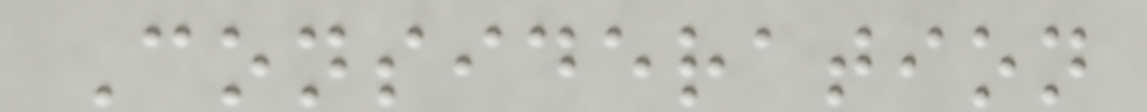Consideration
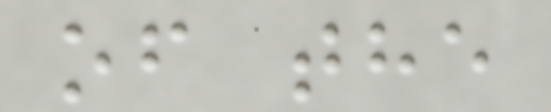of the
